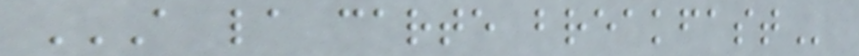A LA CARTE BREAKFAST
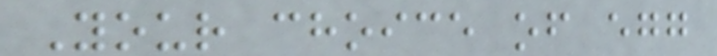Your choice of egg
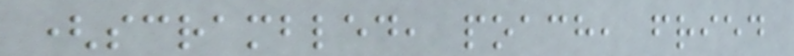(scrambled, poach, fried
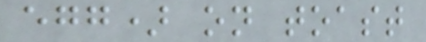egg) on toast
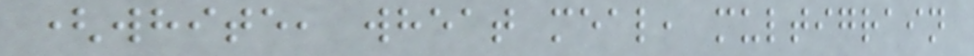(white, wheat meal, multigrain
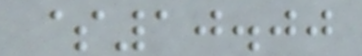$10.00
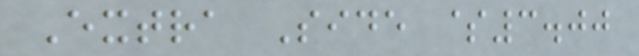Extra Side $3.00
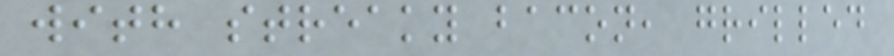with streaky bacon, grilled
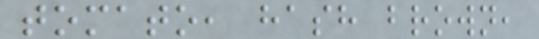tomato, hash brown,
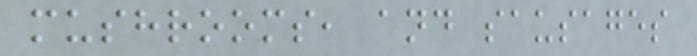mushrooms, and sausages
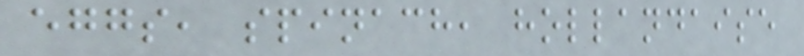eggs, spinach, hollandaise
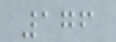176
